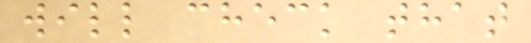will check that
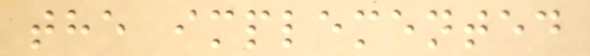the implemented
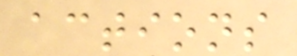actions
